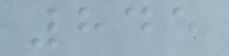845
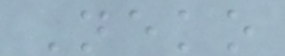Neko
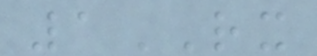1RX
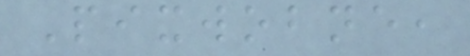Pixwobne,
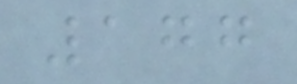177
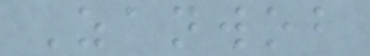Zanwob
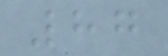87
